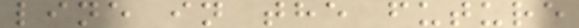line in the future
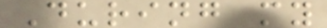During my
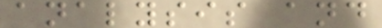analysis and
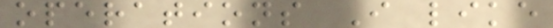operations I like
